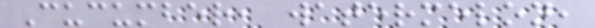Cucumber, watermelon,
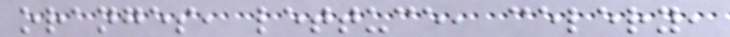oranges, lettuce, celery,
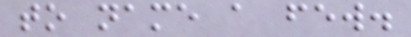to name a few.
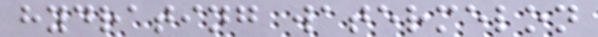hydrating watermelon
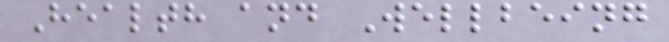Health and Wellbeing
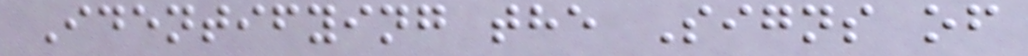Identifying the Signs of
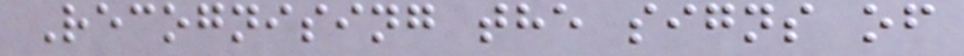Recognising the signs of
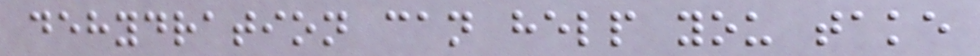dehydration can help you take
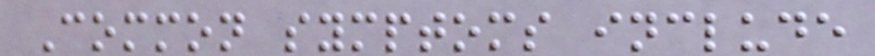Common symptoms include
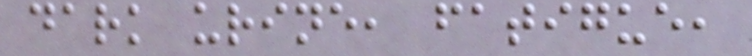dark urine, fatigue,
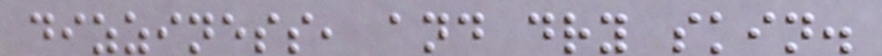dizziness, and dry skin.
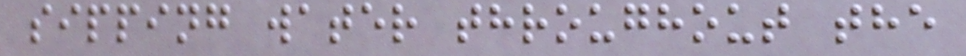sipping water throughout the
